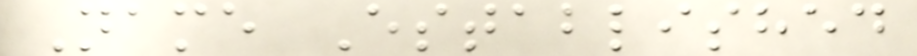Name Established
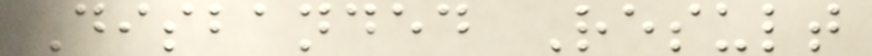Disbanded Result
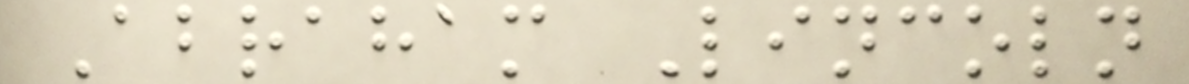Abraham Lincoln
